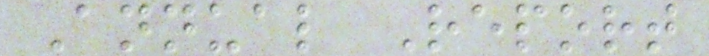Annual Report
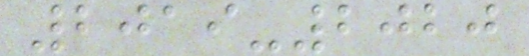2019-2020
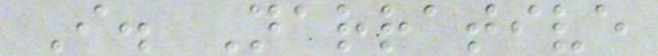I. Narrative
